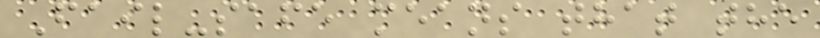Fail-safe means that the
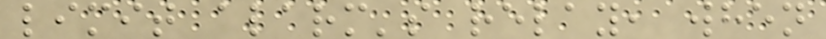limit alarm's relay, when
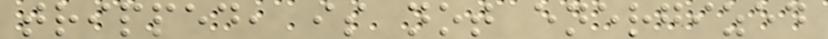tripped, is not energized
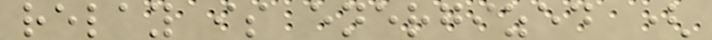relay is energized (
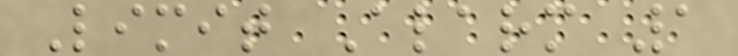Limit Alarm 1
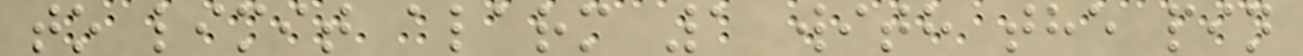to limit alarm 1 with the pin
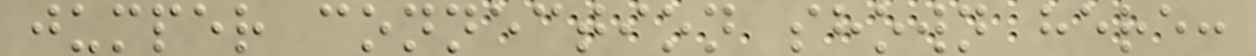jumper connection shown here:
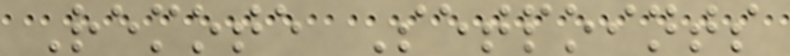Remote Setpoints
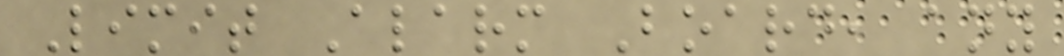Limit Alarm Board, any
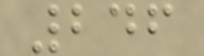246
